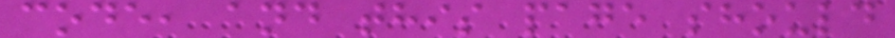code, and this page should
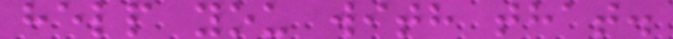help you with that.
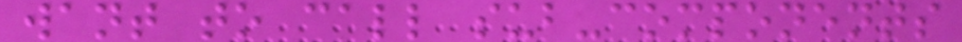want to call sub-components
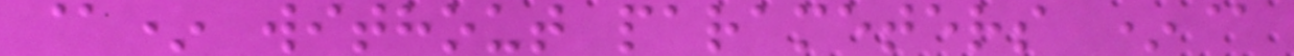@* without parameters *@
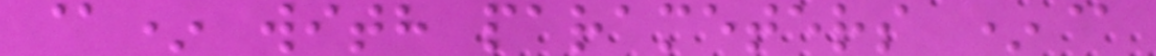@* with parameters *@
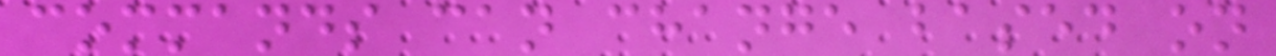commands can change based on
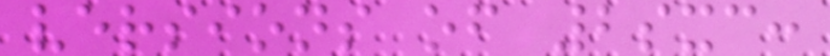versions of 2sxc:
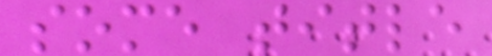some title
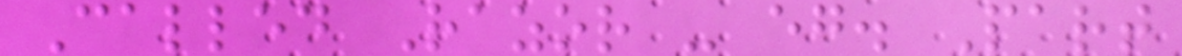Called Razor - eg. Part
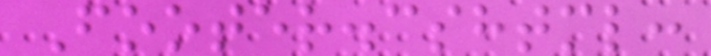Footer.cshtml:
